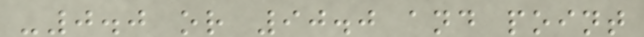-0.0 or 90.0 and point
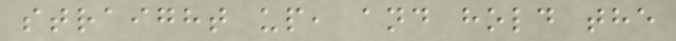straight up, and hold the
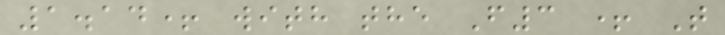1.14+ with the F3 + T
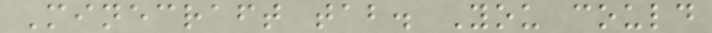Minecraft tab. You could
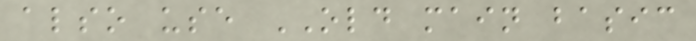also use OLD main basic
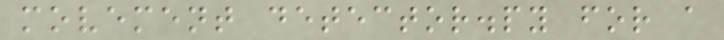movement detector.py for a
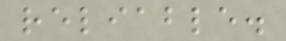reliable.
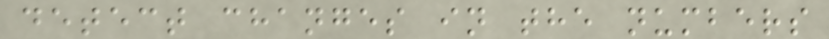detect changes in the numbers
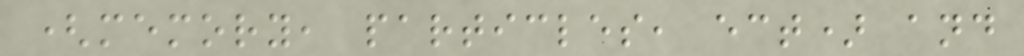(memory, particles, ect) and
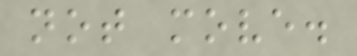not move.
